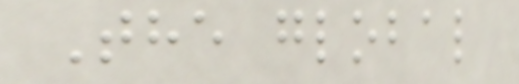The global
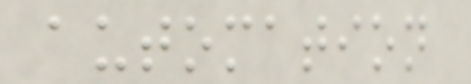automation
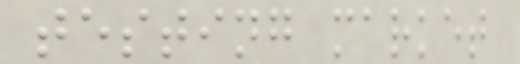testing market
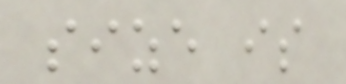size is
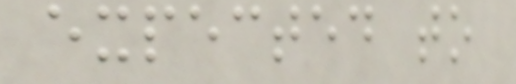expected to
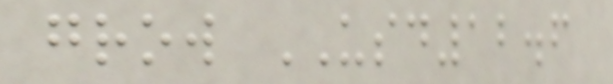grow USD12.6
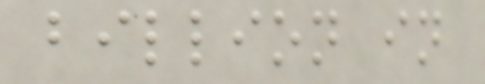billion in
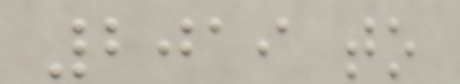2019 to
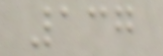137
